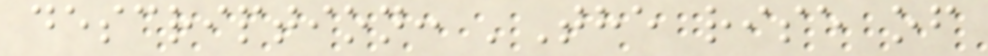description: 'The rise of
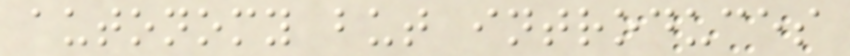autonomy but introduces
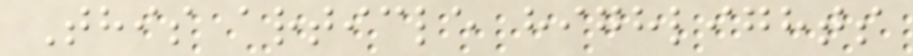This article highlights
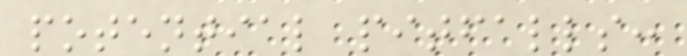potential pitfalls:
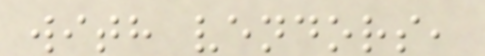with vendors,
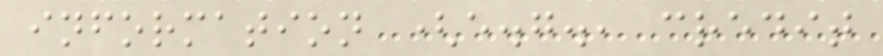information (e.g., credit
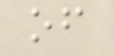of
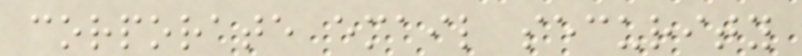corporate email security
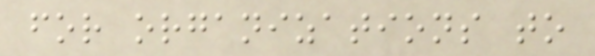for organizations to
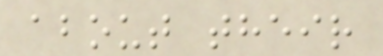about their
